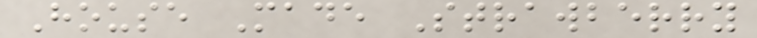House Made Strawberry
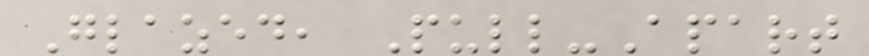Glazed, Pull-Apart
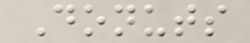Donuts
